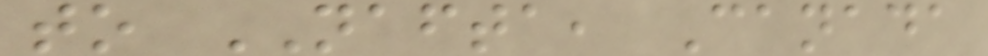to NAFTA, Canada
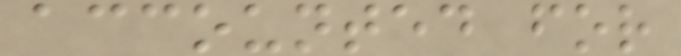accounted for
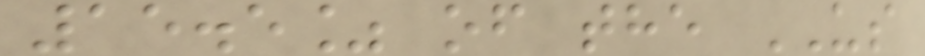15.5% of the US
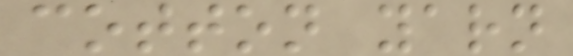cotton yarn
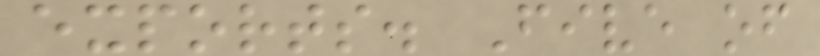exports. Five of
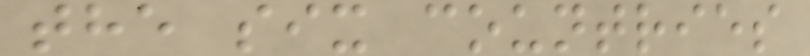the six countries
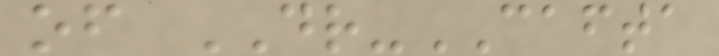of DR-CAFTA
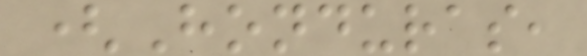(Honduras,
